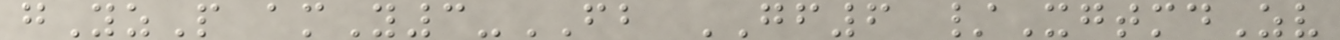gYzP amY3-FB GF6 /XgtmdZv
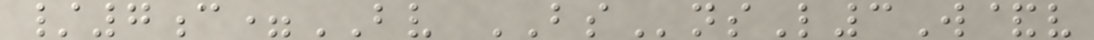/7c=BV BSnsL3W&v
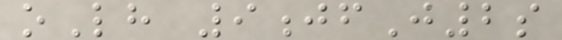oLh 9jfJ2s
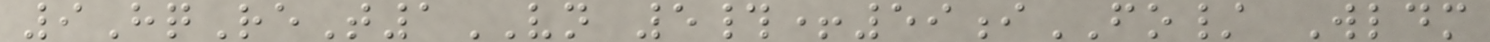9HqReT1VN 5#+59iFO/ Wldm
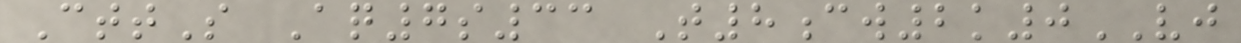CttS Aq7s33 T8cw2k0VJ
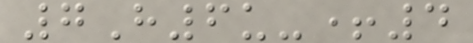7H6u-+4
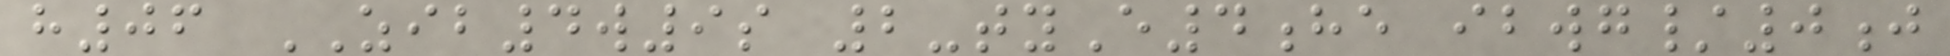h06 ZIB4w9s 2-tyE4he ibwg/0j
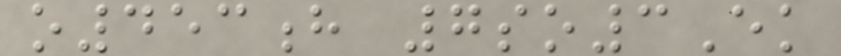o453h 7so3Ek
